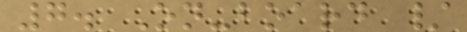7. On-board /
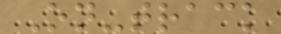On-track
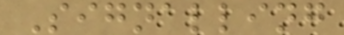Signalling
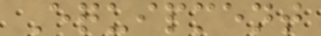Equipment
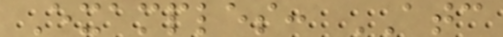Examples: ATC
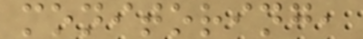monitoring,
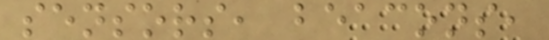sensors, beacons,
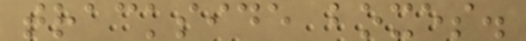trackside boxes.
